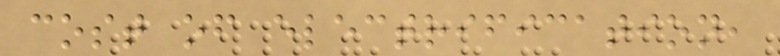cost of electrification,
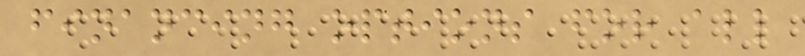financing options for all
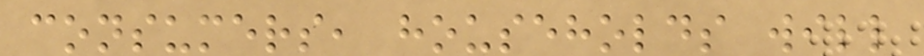consumers, households will
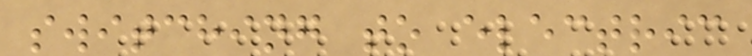switching to electric
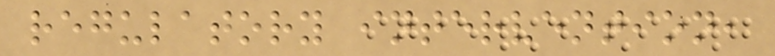regulatory intervention,
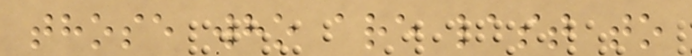those who are last to
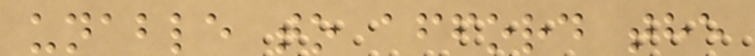unable to afford the
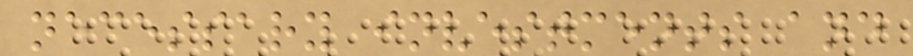necessary investments and
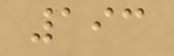193
